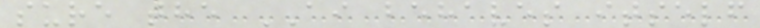sure the AI behaves itself
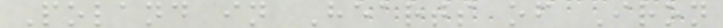Poland in Hearts of Iron
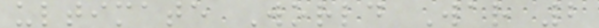ultimate World War 2
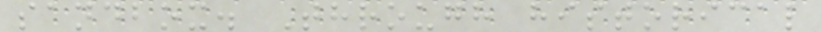sandbox. Through historical
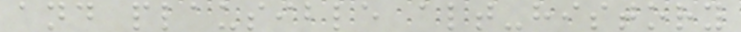and plausible alt-history
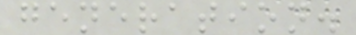generation.
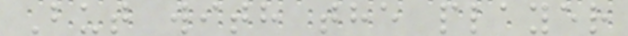But with the player
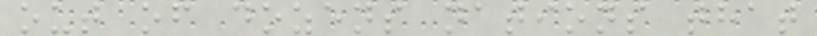out of dozens nations that
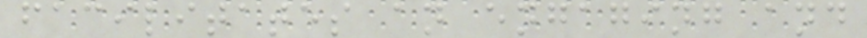facilitates an engaging and
